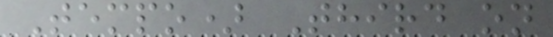Tempo) Third on
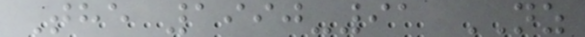The 1990-91 NZ
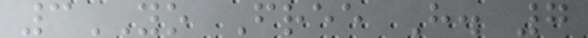3YO Free H. 7
